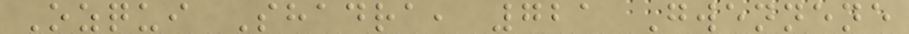Ozqui Shadra, 721 Gwennene
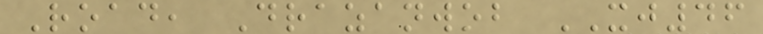Road, Drazanwob XJ46
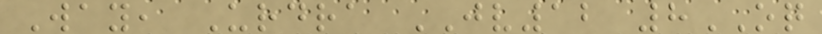Way, Urdra JV12 8OQ
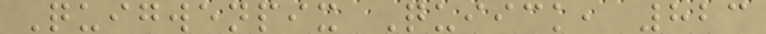Quigwenpix Quiick, 823
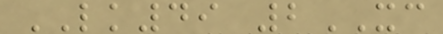LK49 2XC
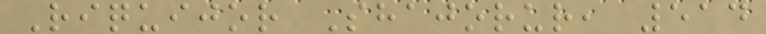Riquijor Shajorur, 514
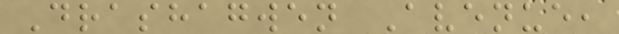Drashagwen Avenue,
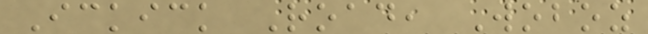Ickick Road, Woboz
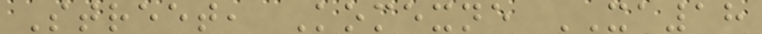Street, Komexne XA18
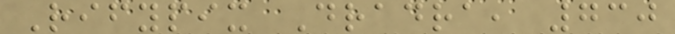Rifypix Dradra, 730
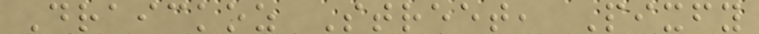Draickoz Street, Pixfy
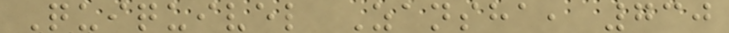Quiquivel Zansha, 730
